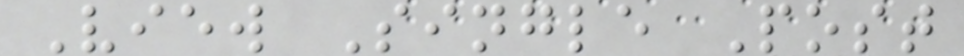View Single Post
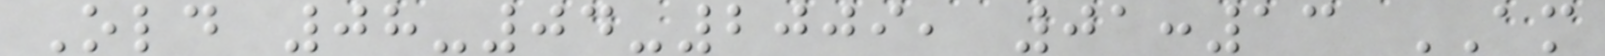Old 08-04-2009, 01:13 AM
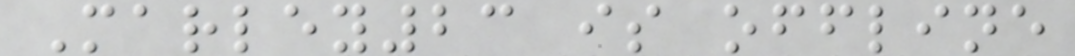Marley23 is offline
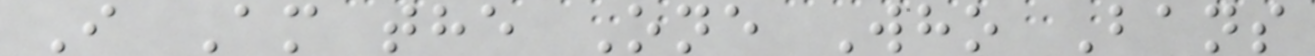I Am the One Who Bans
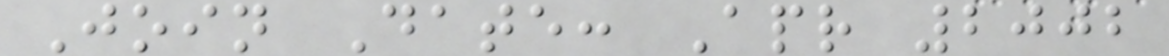Join Date: Apr 2002
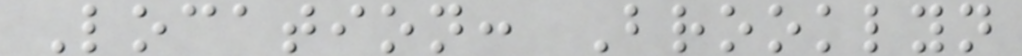Location: Brooklyn
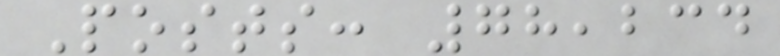Posts: 78,234
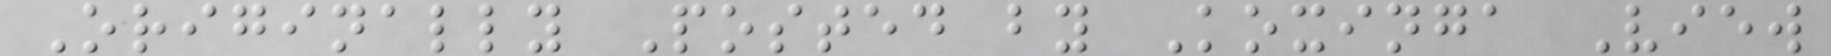Originally Posted by Koxinga View
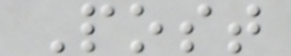Post
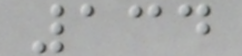134
